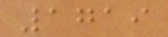1719
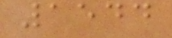1544
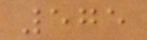575
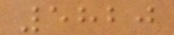5820
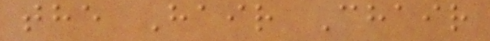the Hair Chair
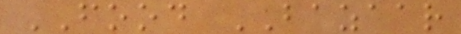FOOD BAZAAR
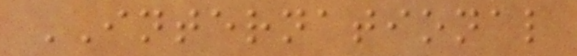INTERNATIONAL
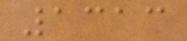1313
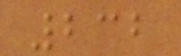232
